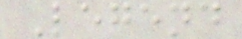Legend
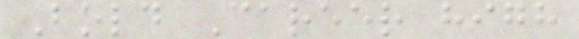Bold Career high
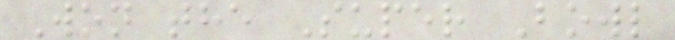Won the Super Bowl
